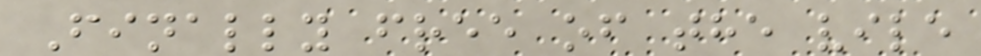Finally free of the vile
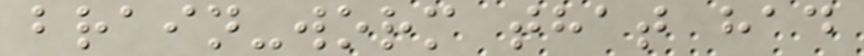brain-worm that had
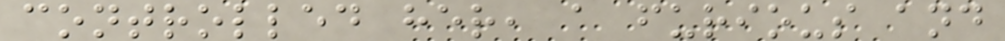controlled her, a furious and
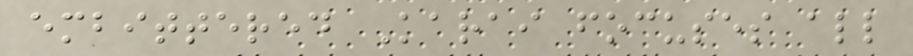embittered Karai focuses all
